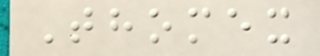Thomex
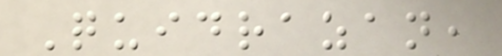Quidrazan,
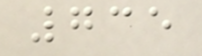735
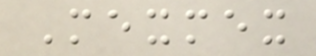Mexmex
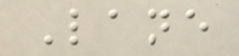Lane
